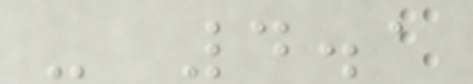- 4.1
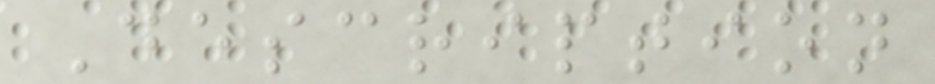Description
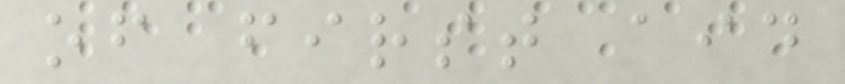of first aid
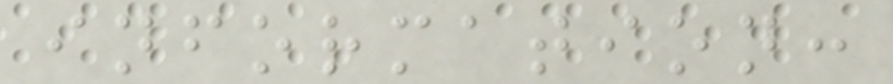information:
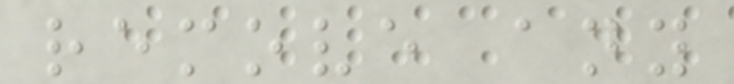remove any
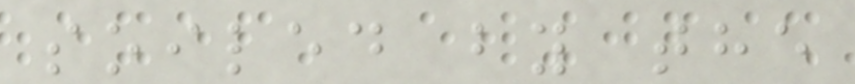soiled by the
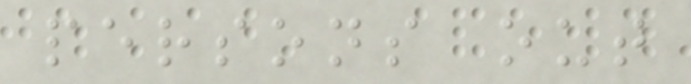persons out
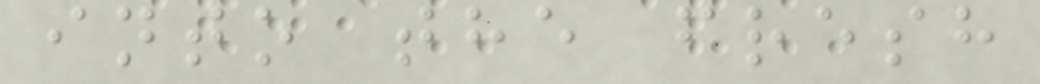into the fresh
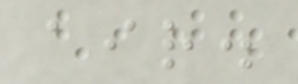air.
